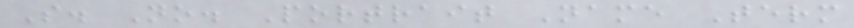S. No. Portrait Name Term
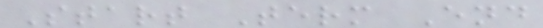Start Term End
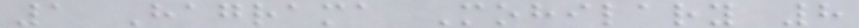1 Hagrama Mohilary 8
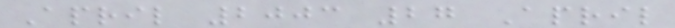April 2003 27 April
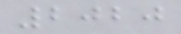2020
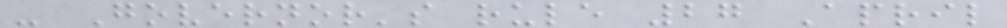- Governor's rule 27 April
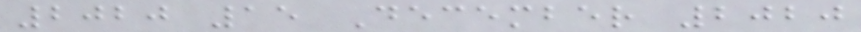2020 15 December 2020
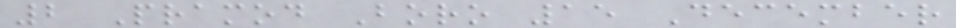2 Pramod Boro 15 December
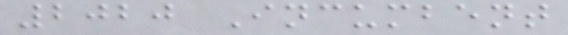2020 Incumbent
